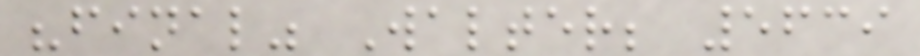"final" Walter; 5639
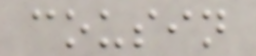cousin
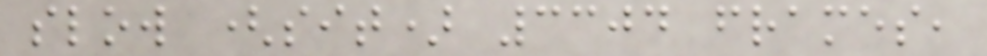slow (sit) 3304 frames,
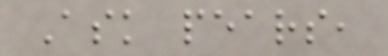Ask pears,
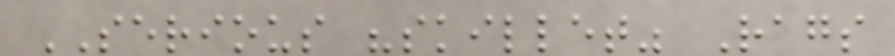SERIOUS "skillet" Rags
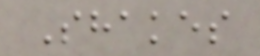Shakes
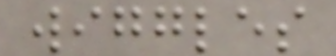wiggles
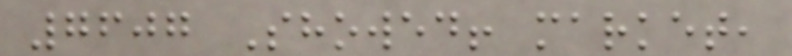7607 Showed! market,
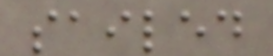sailed
